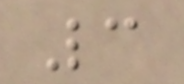3
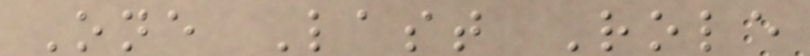One Last Role
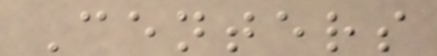Centers
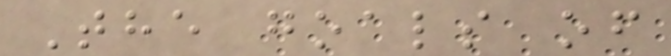The goals of
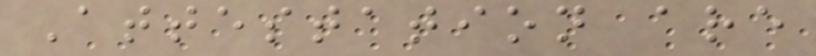Attestation are
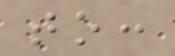to:
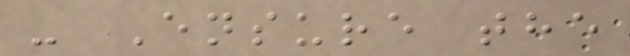- Ensure the
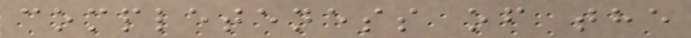completeness of the
